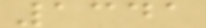1341
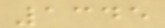1345
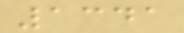1341
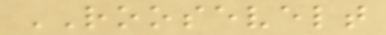ROOSEVELT
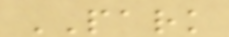PARK
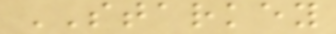STARKEY
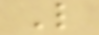L
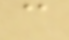c
